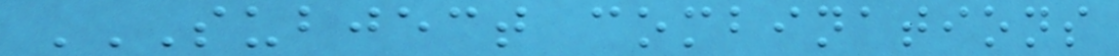SUBJECT COMBINATIONS
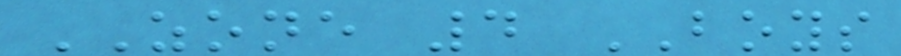ZONE 4 BOYS
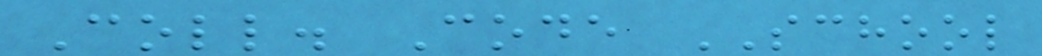Coll. Code SCHOOL
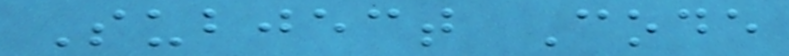Subject Code
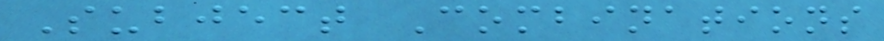Subject Combinations
